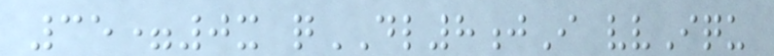35=0x qDL8jI vvIqu
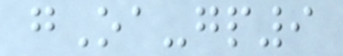gOa-gp9
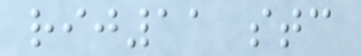rij11 stc
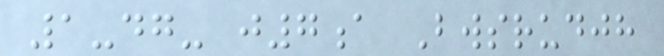1-dg- j7a Bwsrudjh
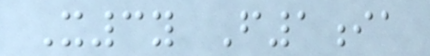X3y F1ia
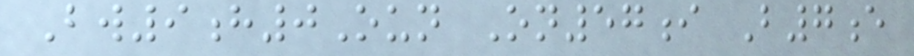Bw9h0Oun On57i B7e
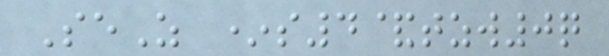SeZ *s4&tzw0q
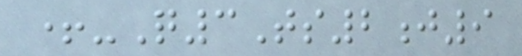+-Q3Ts2j9
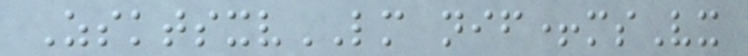ZsktsxvLM nif+msVx
